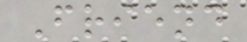Friend
